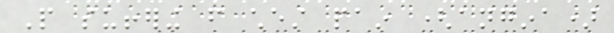People suffering from chest pain (angina)
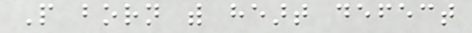People born with heart defect
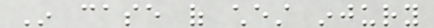In case of chest injury
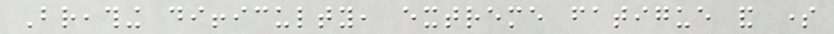Breathing difficulty, extreme fatigue and some
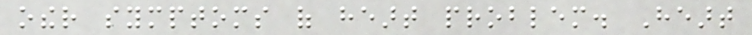other symptoms of heart problem. Heart
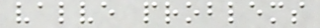valve problems
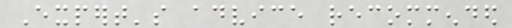Expert's advice recommended
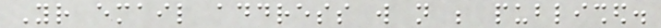Your email address will not be published.
